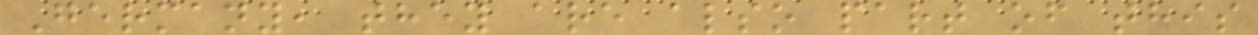Germany, they are also part of this
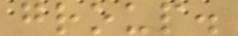group.
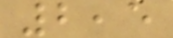2,5
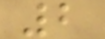2
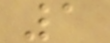1
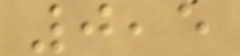0,5
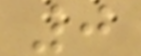0
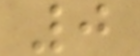0
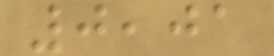0,01
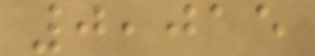0,015
